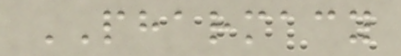PHARMACY
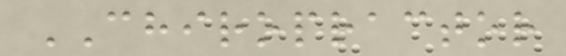CHIROPRACTOR
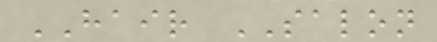HAIR SALON
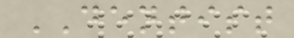DENTIST
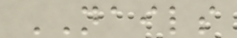NAILS
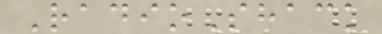RadioShack
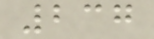237
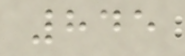845
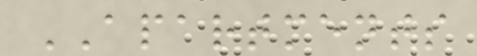APARTMENTS
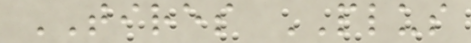TIRES PLUS
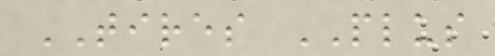TIRES PLUS
